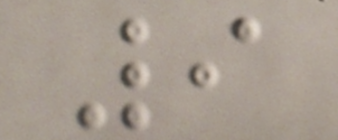9
